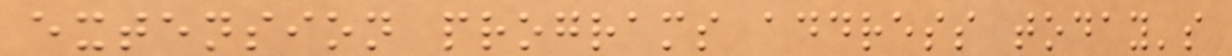extension programs address today's
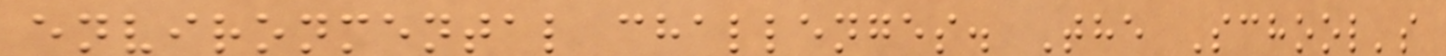environmental challenges. The School's
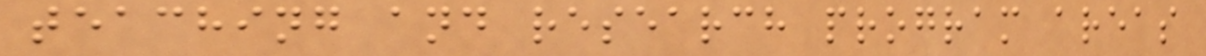teaching and research program areas
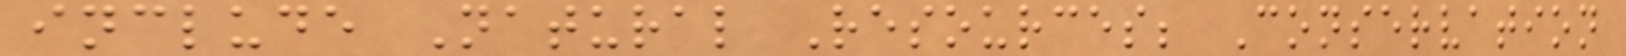include Natural Resources; Conservation
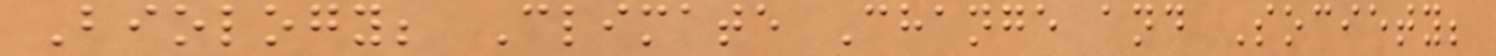Biology; Climate Change and Society;
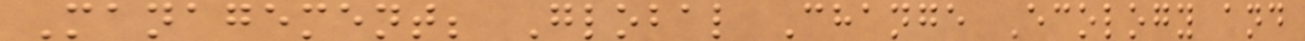Management; Global Change Ecology and
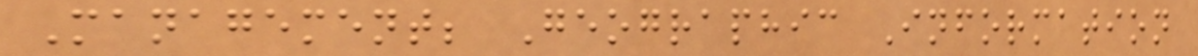Management; Geographic Information
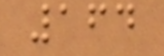164
